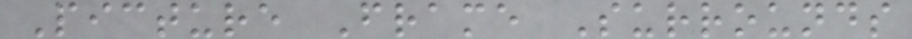Picture Frame Surrounds
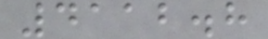4112.8
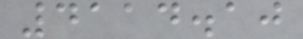4114.10
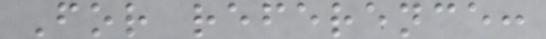For reference:
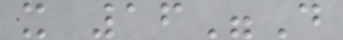x 16"D
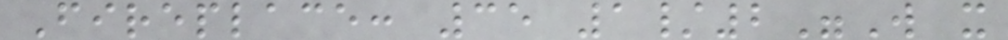Fireplace: 35 1/2"W x
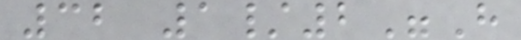32 1/2"H
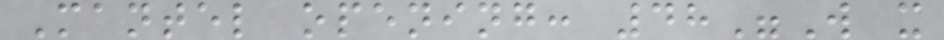Mantel opening: 48"W x
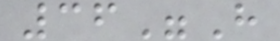36"H
